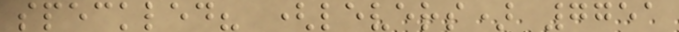speckled? (levers) 7751
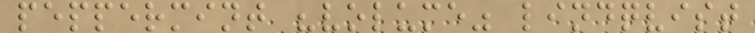peppermint "volume" lindqvist
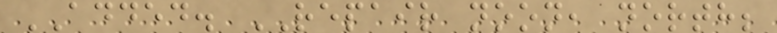ADDED. REPAIR noon, north;
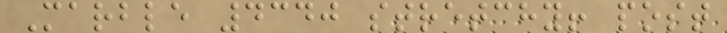Marble 4340 stretchy! post
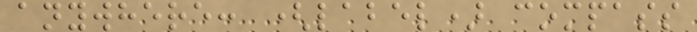anywhere: (label) compass
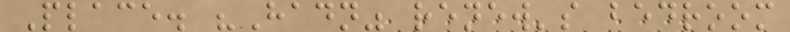Place. "Hadn" renew's bedroom
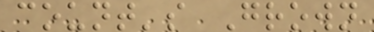count's Grown
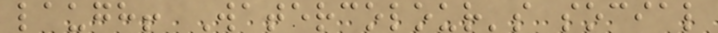laugh! Watercolour's social
